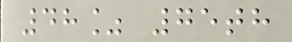48% 75th
